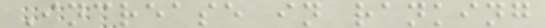Increase in ranking
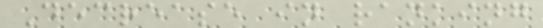Decrease in ranking
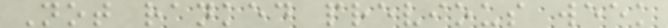Not ranked previous week
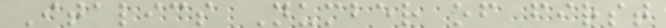Italics Number of first
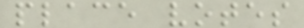place votes
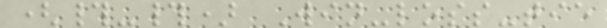(#-#) Win-loss-tie
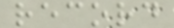record
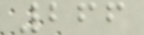266
